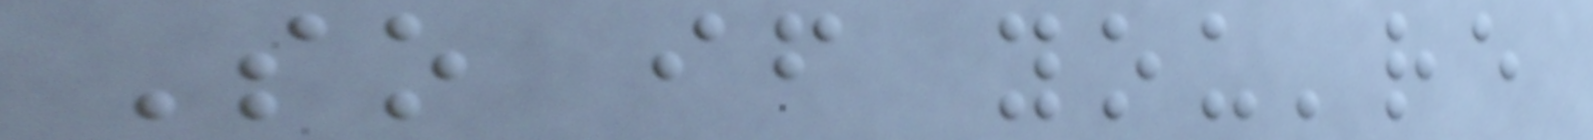So if you're
